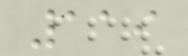119
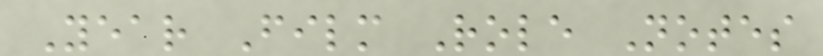Year Film Role Notes
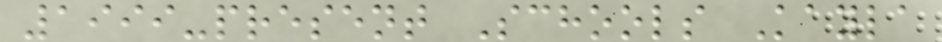1999-present Schools Kayla
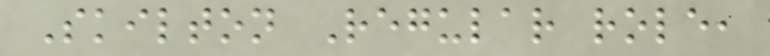Skilton Regular role,
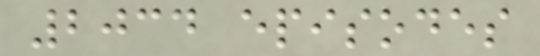2034 episodes
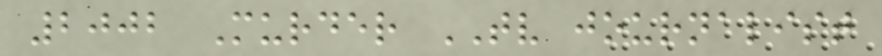2002 Murder TV journalist
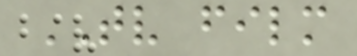TV film
